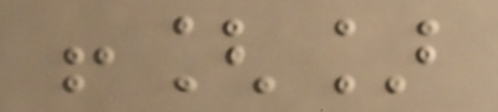![]
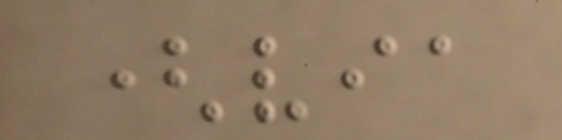(via
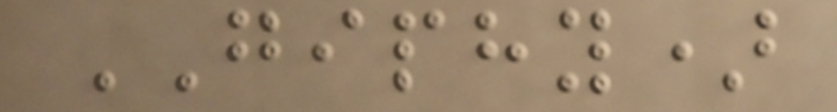GIPHY)
